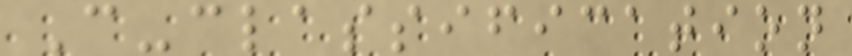C-classification
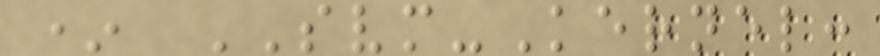* SVM-Kernel:
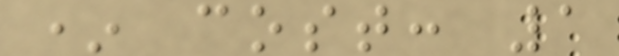* cost: 1
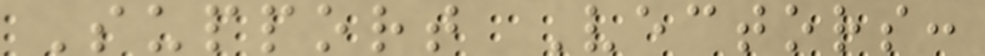Support Vectors:
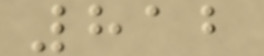812
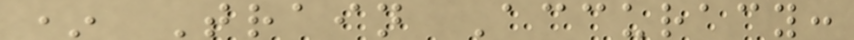* Train Accuracy:
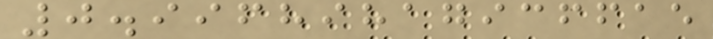0.99689817936615
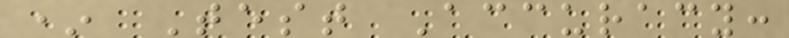* Test Accuracy:
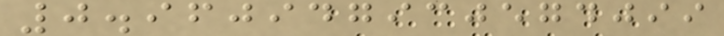0.960947930574099
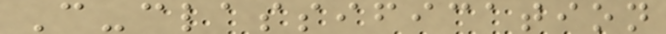C-classification
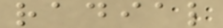radial
